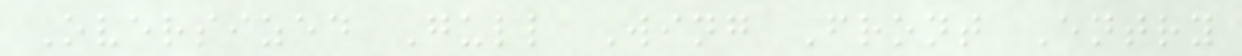Oversized Gull Wing Front Entry
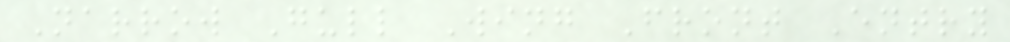Narrow Gull Wing Front Entry
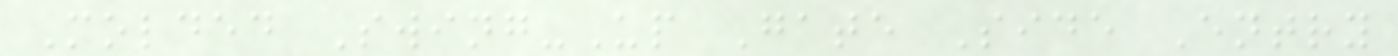Molded Swing-Up Gate Side Entry
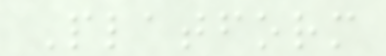Platform
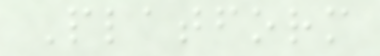Platform
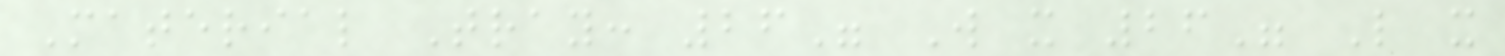Material Tray: 26" W x 26" L x
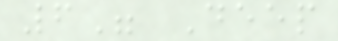6" Deep
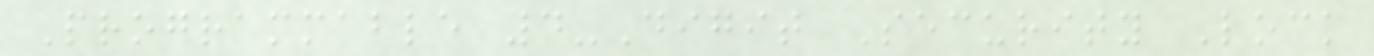Programmable 4-Digit Security Lock
